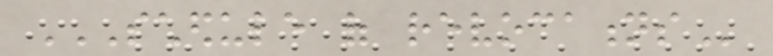SCHEDULE OF REVOCATIONS
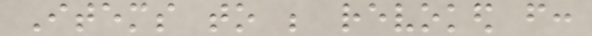Items to be revoked from:
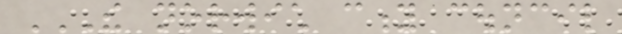THE NORWICH CITY COUNCIL
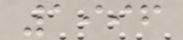1996
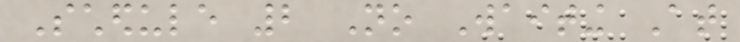Schedule 2 No Waiting At
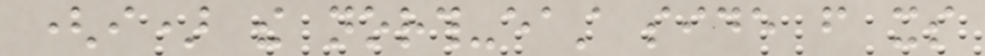(i) the north-east side from its
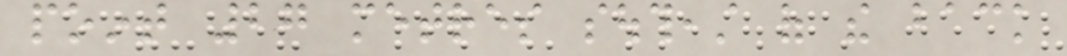point 27 metres southeast of the back
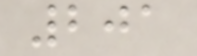201
